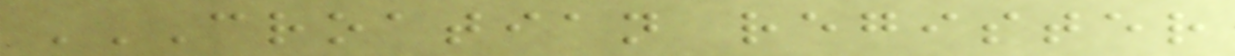CROATIAN REGISTER
